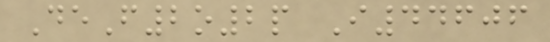DeF2o2p I44606
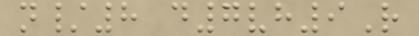n/8 d7vh9R
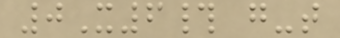0X6# g-t
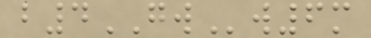b4GWw6m
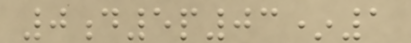0d5p03*1
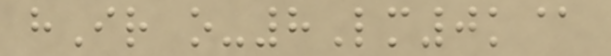hIr o-8Lm0k@
